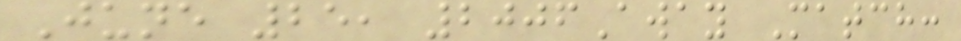June 25, 2006Away Match:
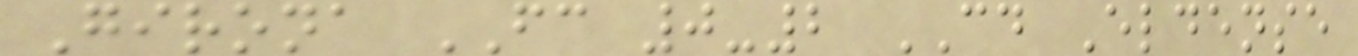Girona FC 0-2 CD Eldense
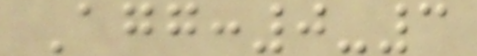Agg:0-3
